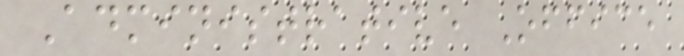Administrative Office
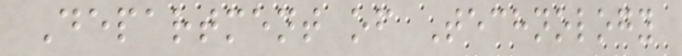Department of Technology
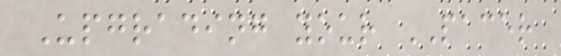Upgrading your PACER
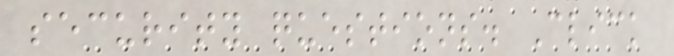security questions. Click
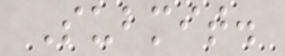Submit.
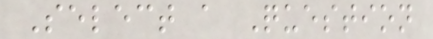Select a Question
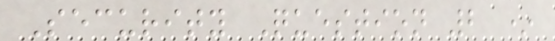Security Question 2 *
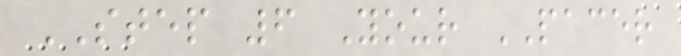STEP 6 Your PACER
